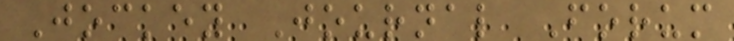Jockey Journal Forum
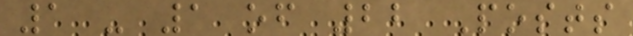1 - 1 of 22 Posts
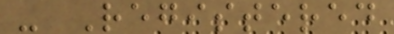- Registered
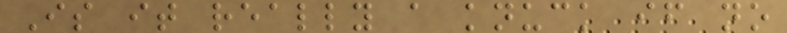Is it really a knuck if no
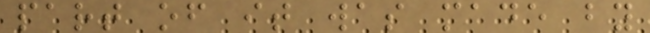part of it was made by
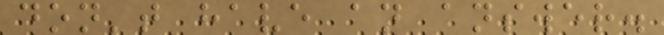don't have an answer.
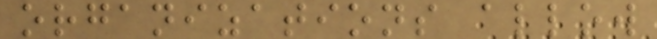organizations allow
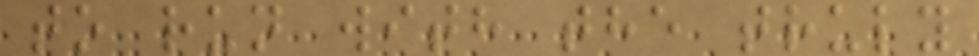to run with the truly
